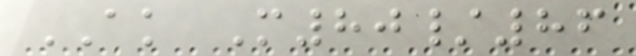AK M80/86
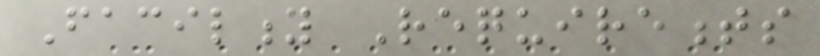Facility Requirements
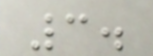3.
